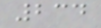234
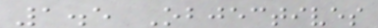1.5 Objectives
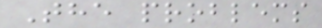The problems
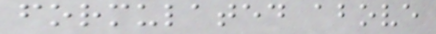formulated above
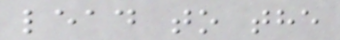lead to the
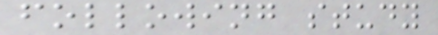following study
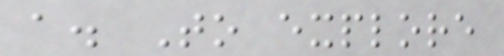a. To explore
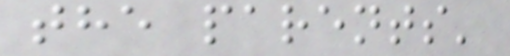the parents'
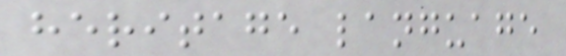heritage language
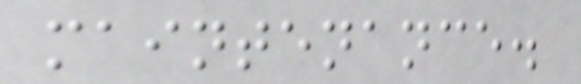maintenance.
